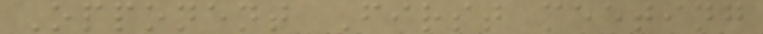Opponent First meeting
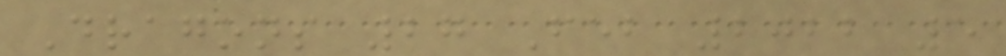Dragons 27 Feb 2022 5
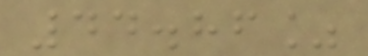44.86%
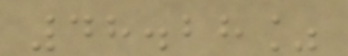48.28%
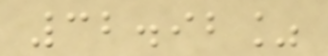32.92%
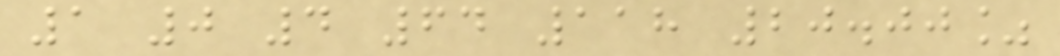1 0 4 64 118 20.00%
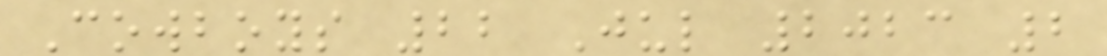Cowboys 22 Jul 2023 2
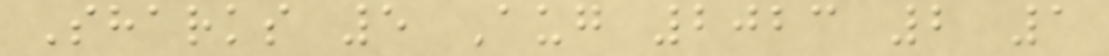Sharks 5 Aug 2023 2 1
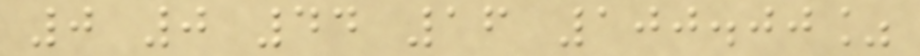0 0 44 16 100.00%
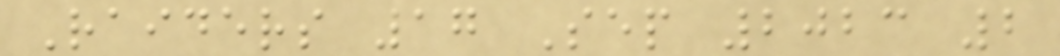Raiders 17 Sep 2023 2
